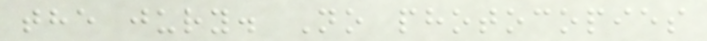the jury. No photocopies
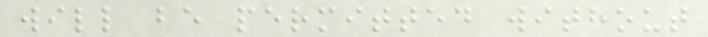will be permitted without
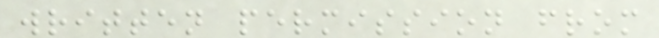written permission from
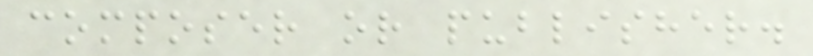composer or publisher.
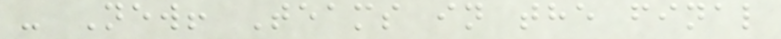- New! Teams in the final
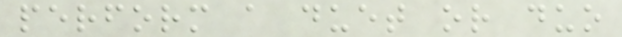perform a duet or duo
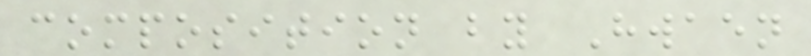composition by Hwaen
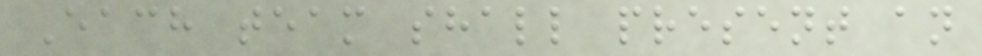Each team shall present an
